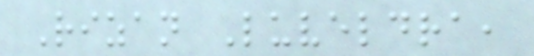Rizan Luveldra,
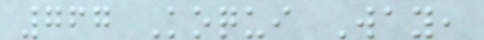767 Koqui Way,
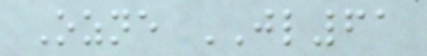Ozne JL61
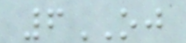6OJ
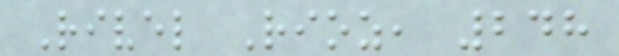Rivel Rioz, 248
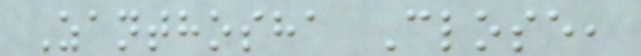Zanthosha Close,
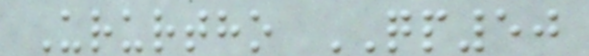Ururtho QP50
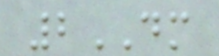2DM
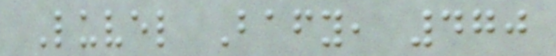Luvel Bafy, 470
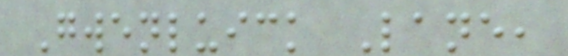Gwenluick Lane,
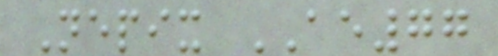Nepix AE77
